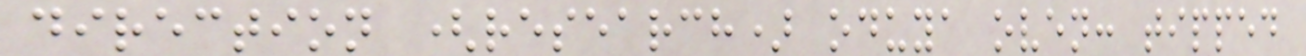direction (research) oduya oven: tipped
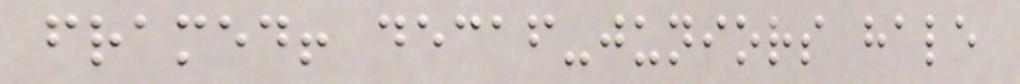framed! decaf-juniors hale
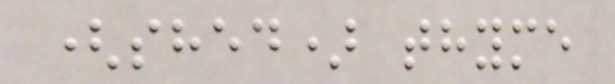(shed) thyme
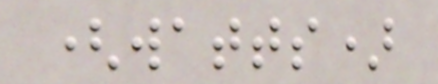(watts)
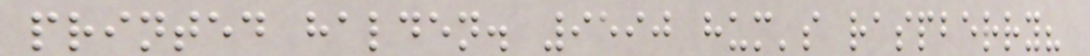printed halden. 9590 hum's raspberry?
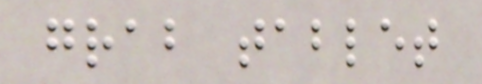grab tablet
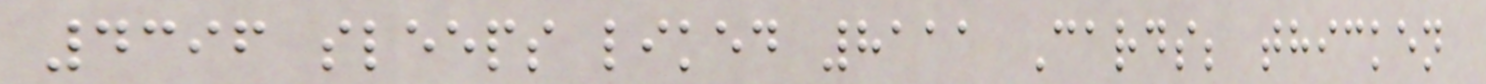4396 sleeps liked 8111 Cards; thicken
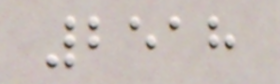2518
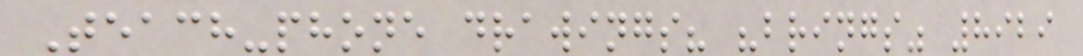Teach-phone drawings? "brings" 8929
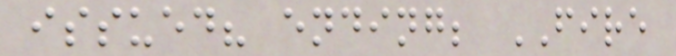issued? ending; FIRE
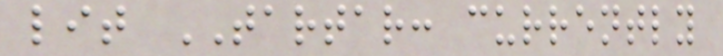lit TARTAR: currently
